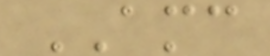AMC
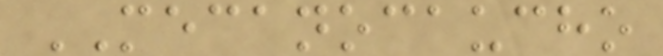MECANOCAUCHO
